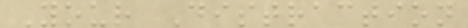Your Distraction
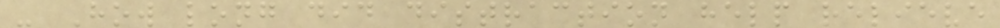- How long did distraction help relieve
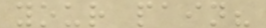your pain?
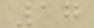17
